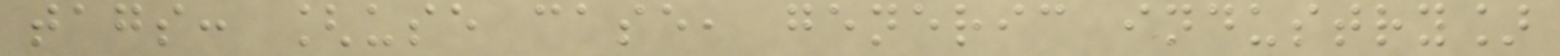tags: [use case, generic industry]
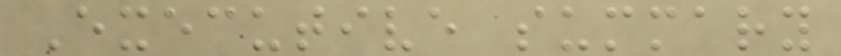Executive summary
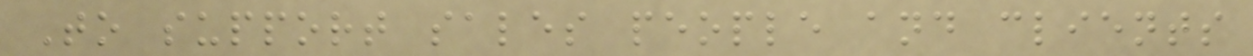To support sales people and clients
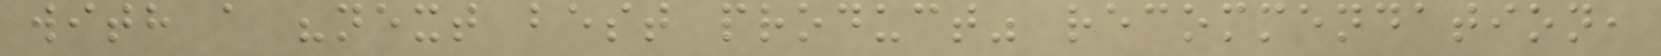with a "next best product" recommendation,
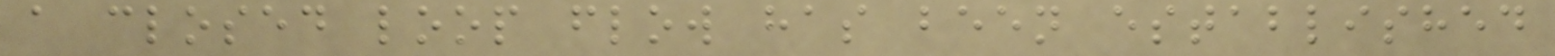a closed loop flow has been established
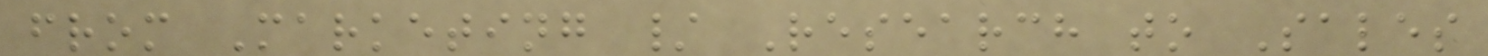from Marketing / Research to Sales
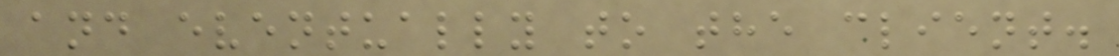and eventually to the client.
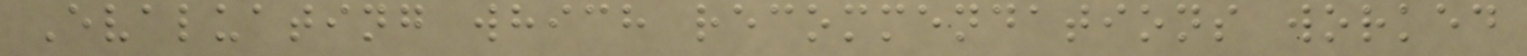Evaluating which recommendations worked
